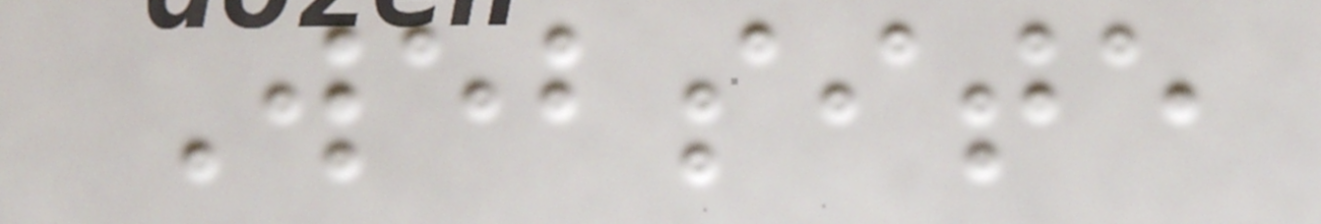Website
